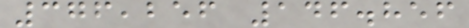376,256 146.856
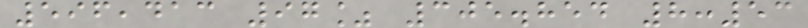596,413 97% 305.854 8:53
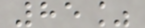85%
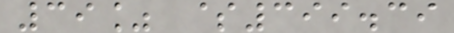39% $399.39
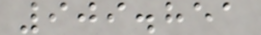909.851
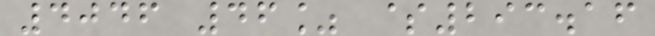4046 46% $293.16
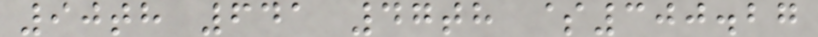90th 641 47th $300.27
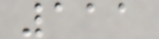111
